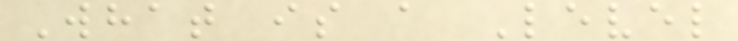What is a Level
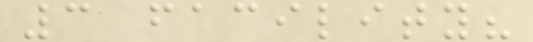3 facility?
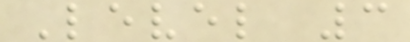Level 3
